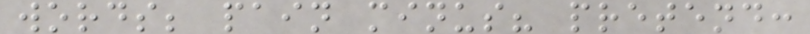words; pain minus? pretend:
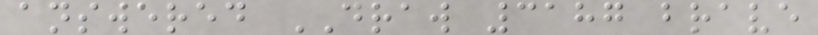answered DRAW 3187 brave
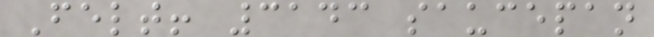Felt! 3143 saucepan
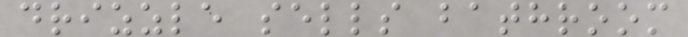drizzle sells bathroom
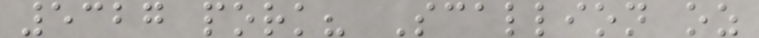5327 pork? Scallion oz
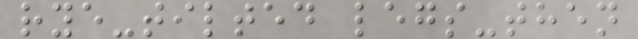rye-tilted legs-then
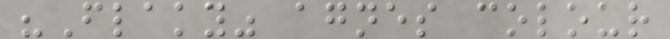"Flaky" agnes colour
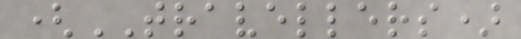(TRAVELLERS)
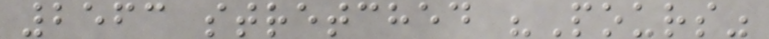2563 stretched "Pours"
